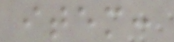item:
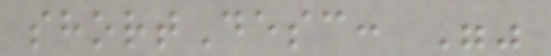shortDesc: ""
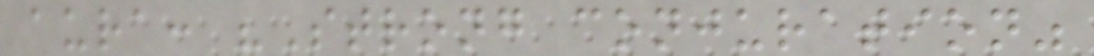aura: "Strong conjuration"
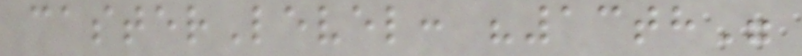casterLevel: "13th"
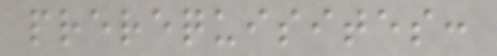prerequisites:
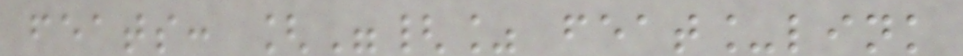feats: ["{% feat_link
